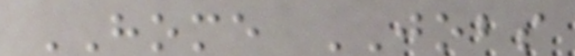HOME JOBS
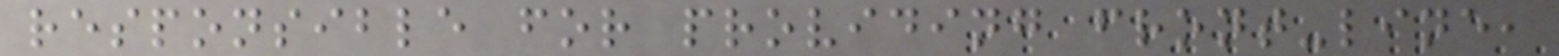responsible for providing front-line,
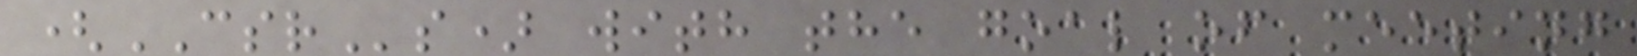(CSRs) with the goal of meeting
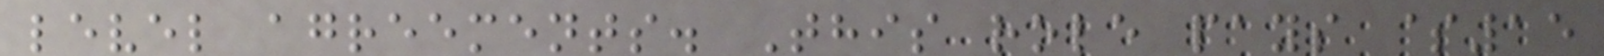level agreements. This role pays $15
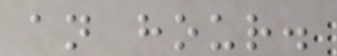an hour.
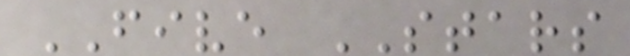FIVE STARS
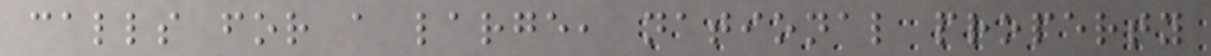calls for a large, national property
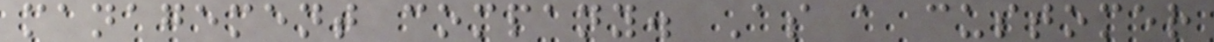management company. As a customer
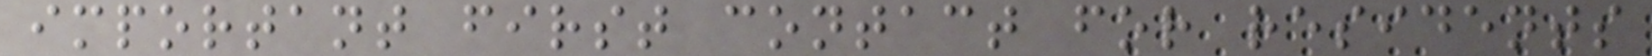important first contact for residents
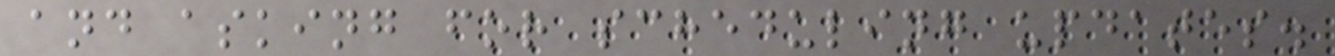and asking for scheduling updates.
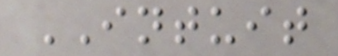INTUIT
